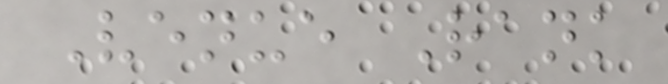Venue Rank
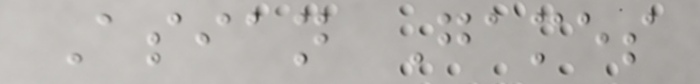Asian Games
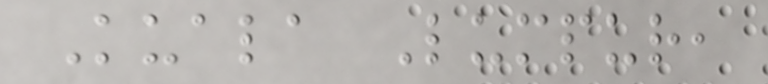Kuala Lumpur,
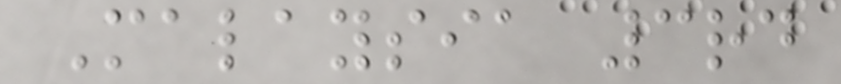Malaysia 3rd
